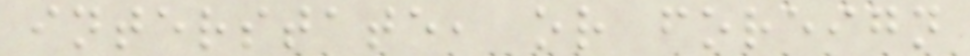interstate, or foreign
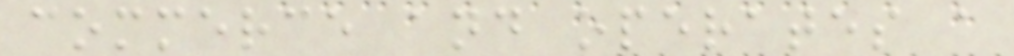commerce and operates a
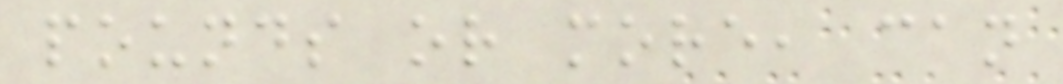pounds or more, can
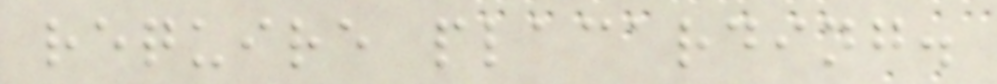require placarding.
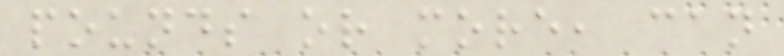pounds or more, can
